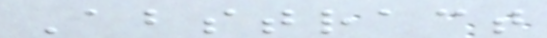Abstract
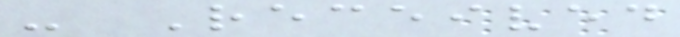- Received
